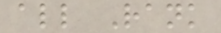all Rank
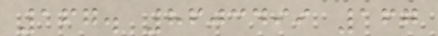167. 8603499 167
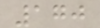170
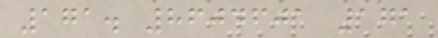171. 8604601 171
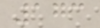173
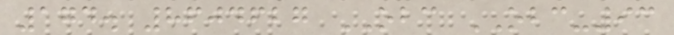174. 8604627 OBC OBC-93
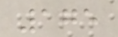175
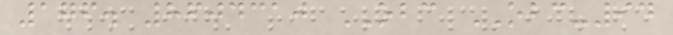176. 8604310 OBC OBC-94
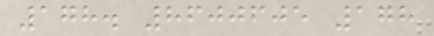178. 8600605 178
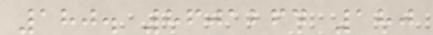180. 8601264 180
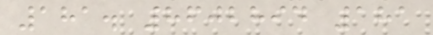181. 8602894 181
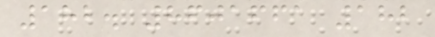182. 8601661 182
